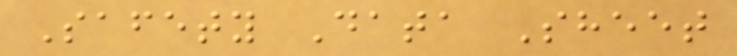Safety Data Sheet
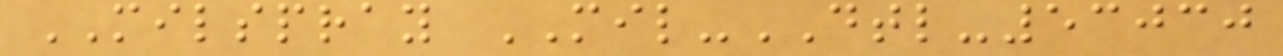MILSPRAY MIL-DTL-53030
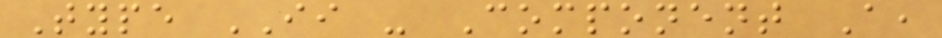Type II - Component A,
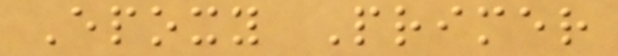Epoxy Primer
